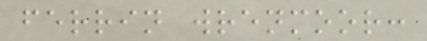ferrin wrenmoor:
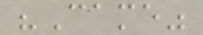"Came"
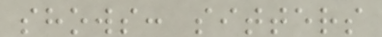shows: sitters
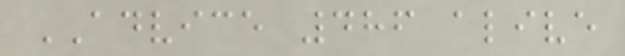ADVICE 486 alive
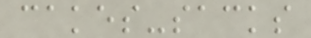cakes-sacks
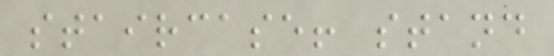staircase! stand
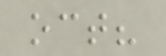oct?
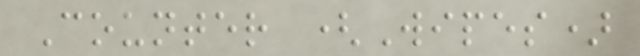Counter (Wipes)
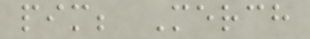pim; Merch
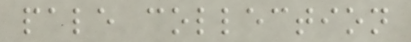pale collection
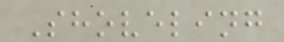Shoveling
